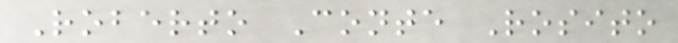Roberto Conte Rosito
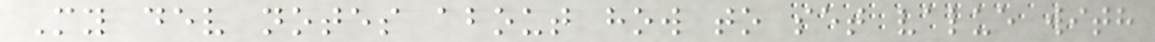My dev notes about how to set value with
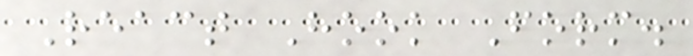React Hook Form.
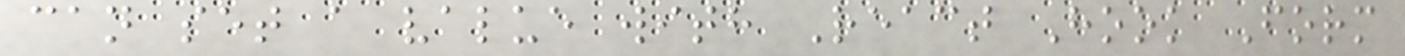can set a value with React Hook Form
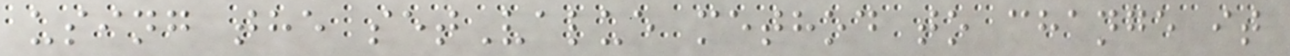using the setValue method to change it
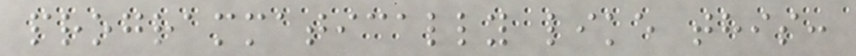programmatically like this:
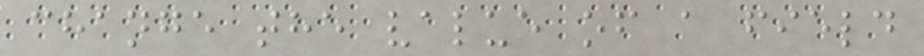change the value of a field
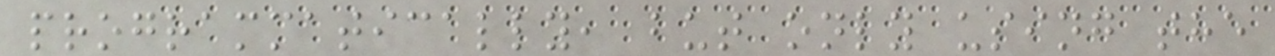programmatically, but only using the
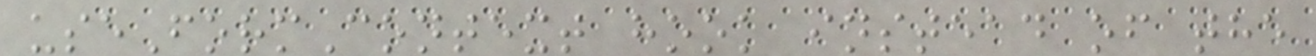useFormContext hook instead of the
